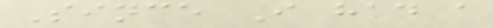Since I had a
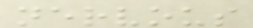nervous
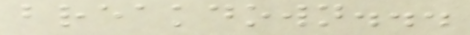breakdown...
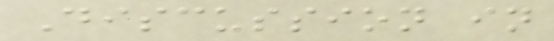Discussion in
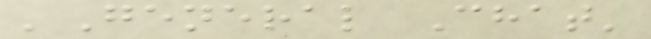'General Chat'
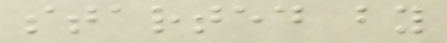started by
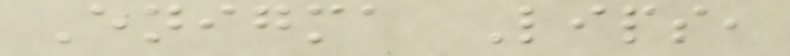Enigma Lips,
